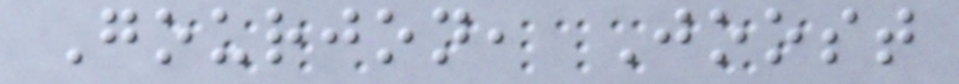Gourjon, Joost
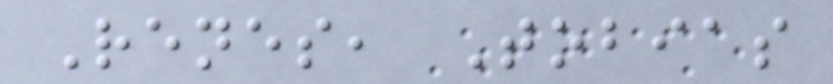Renes, Tobias
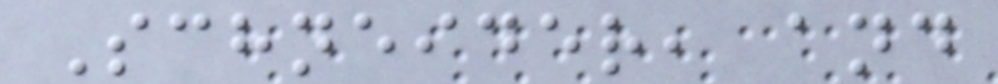Schneider, and
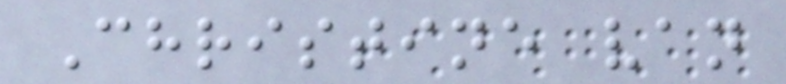Christine van
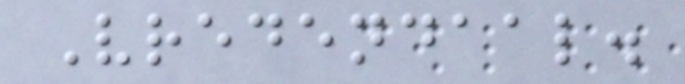Vredendaal.
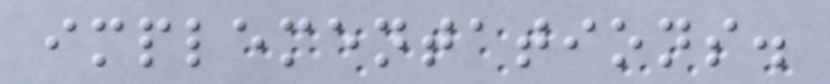implementations.
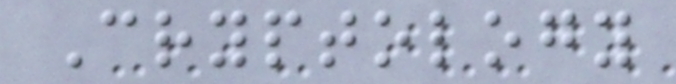Cryptology
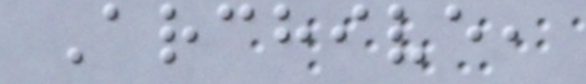Archive,
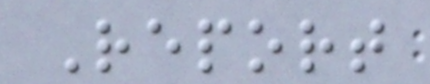Report
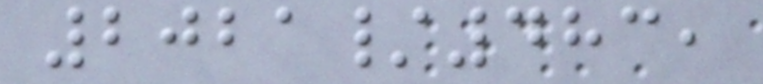2021/483,
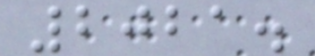2021.
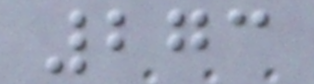273
